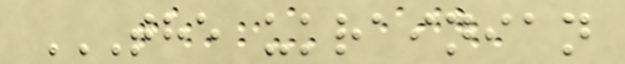THE UKRAINIAN
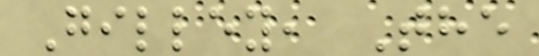Gilley, The
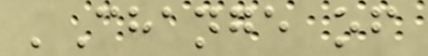'Change of
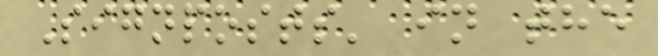Signposts' in the
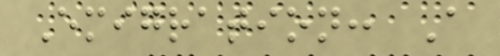Emigration: A
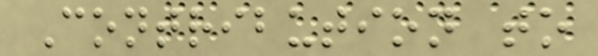Contribution to
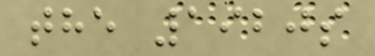the 1920s
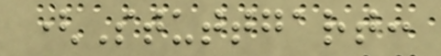(Stuttgart:
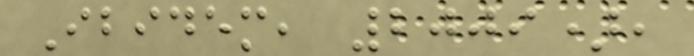Ibidem, 2009),
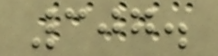307.
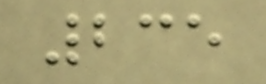235
